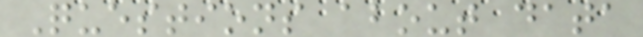Questions about data
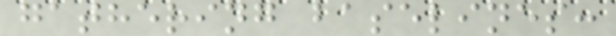gathering baselines:
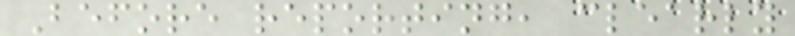Before reporting, clearly
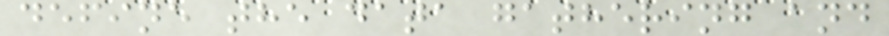define the data gathering and
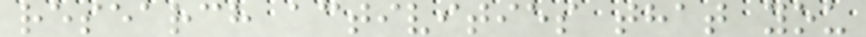research activities that you
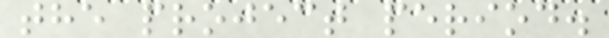the project period.
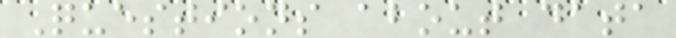Questions about data
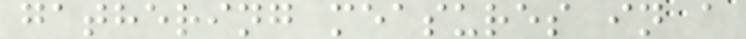gathering measures in a
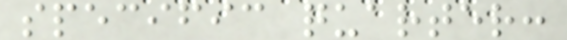specific quarter:
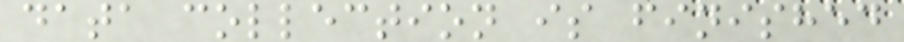data collection is finished
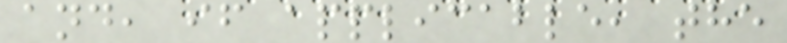and, if applicable, the
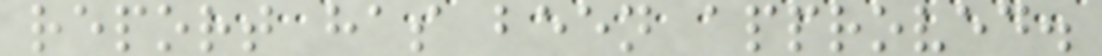report has been approved.
